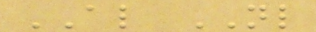AL NL
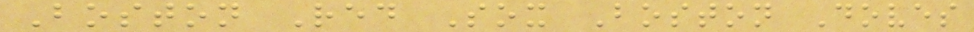Boston Red Sox Boston Doves
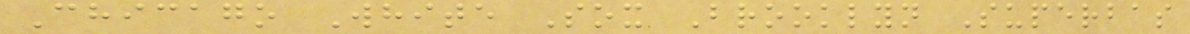Chicago White Sox Brooklyn Superbas
